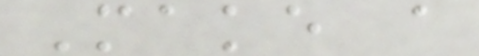Make a
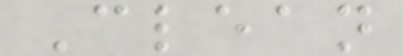Clean
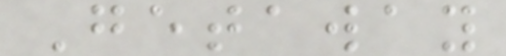Getaway
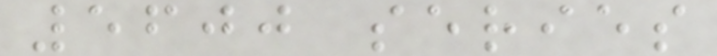5600 series
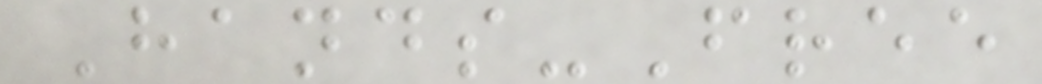Hands-Free
